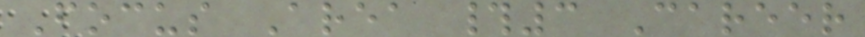Focus Area #3 Career
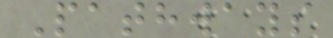Pathways
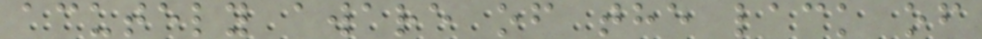acutely aware of the lack of
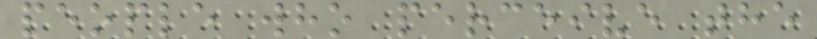people who perceive the
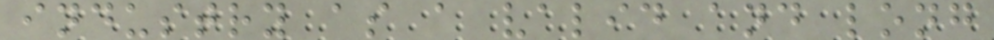industry as a valid and long
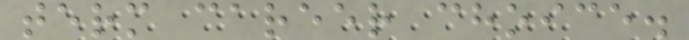term career choice.
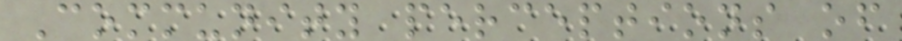Community perceptions of
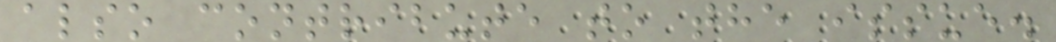also contribute to the issue.
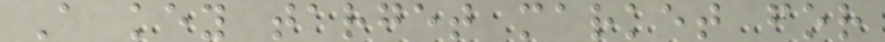A key target market for
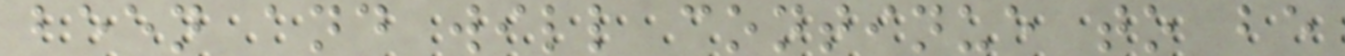been and will continue to be
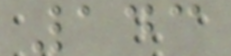143
